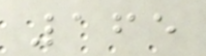165
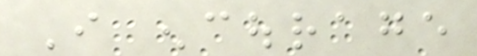I encourage
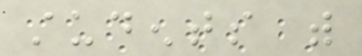students with
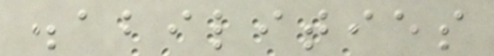disabilities
